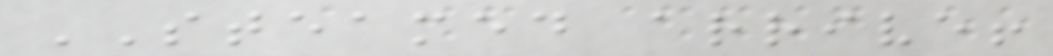STEAMED arrive!
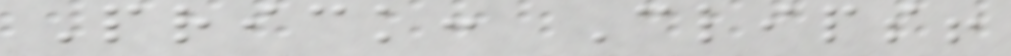Prick: Clips!
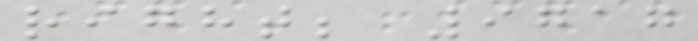right; 9717
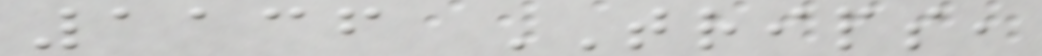1136 TRIPS,
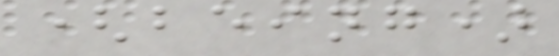(being)
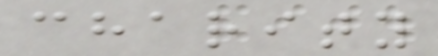charity
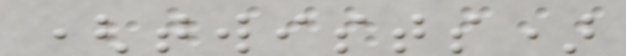(twists)
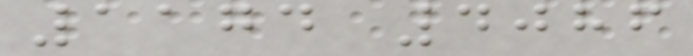1174 4086
